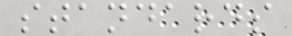standards
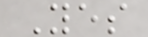Yes
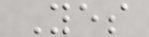Yes
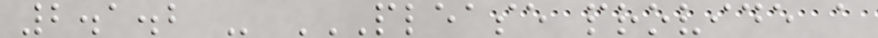2.1.2 - PLEASE PROVIDE A
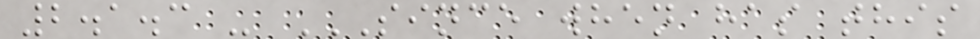2.1.3 - SINCE WHEN HAS THIS
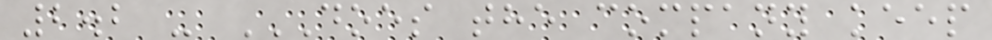2.2 - DOES THE COMPANY KEEP
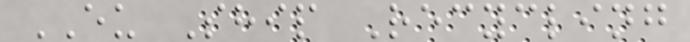EU Ship Recycling
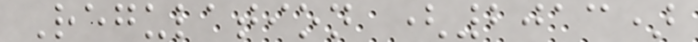Regulation (2013)
